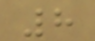8
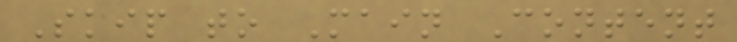Skip to Main Content
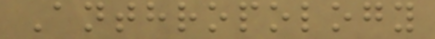Anthropology
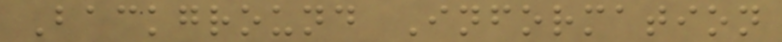Background Information
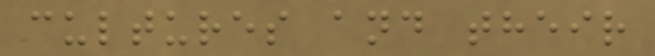cultures and their
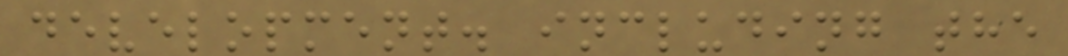development. including the
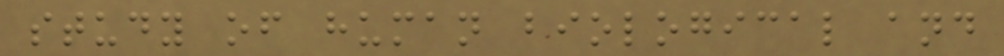study of human biological and
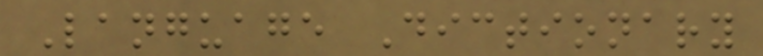Language Dictionary
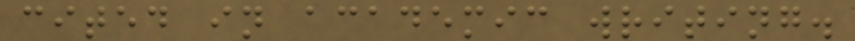cited in academic writing.
